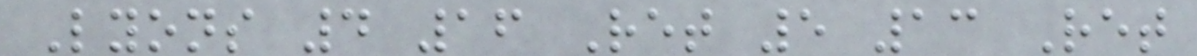Lyons 4 16 Ret 5 13 Ret
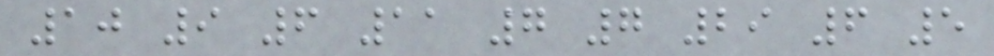10 9 6 11 7 7 29 6 5
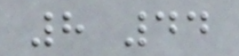8 44
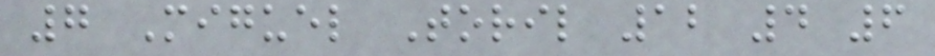7 Miguel Toril 12 4 6
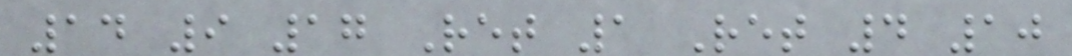14 9 17 Ret 1 Ret 4 10
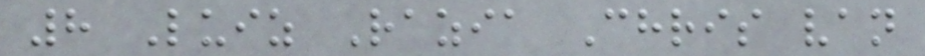8 Luiz Razia Chris van
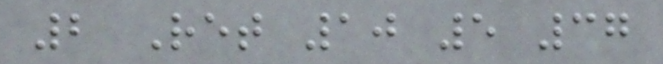2 Ret 10 5 37
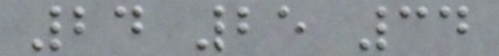24 25 34
